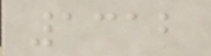1312
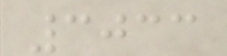3033
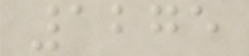1275
